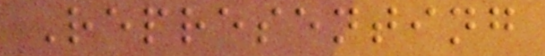Representing
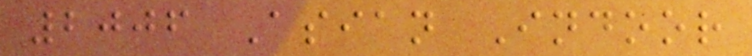2006 Asian Indoor
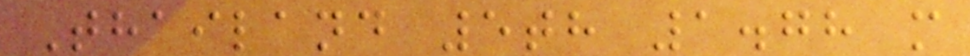Thailand 5th 1.78 m
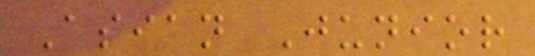Asian Junior
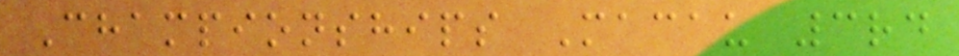Championships Macau 3rd
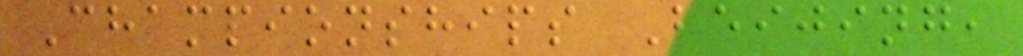Championships Beijing,
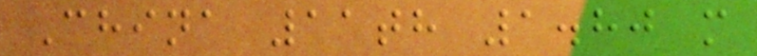China 11th 1.80 m
